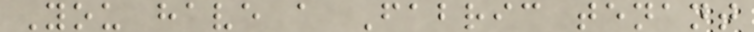You have a Fabric tenant
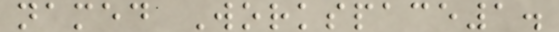named Workspace1.
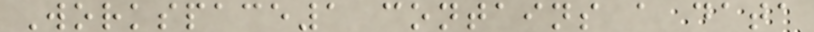Workspace1 contains a data
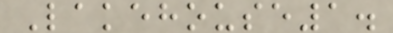Lakehouse1.
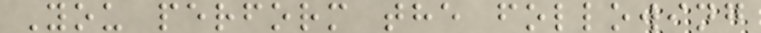You perform the following
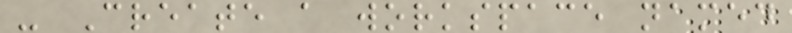- Create a workspace named
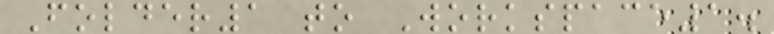Folder1 to Workspace1.
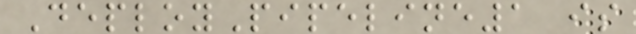DeployPipeline1 is
